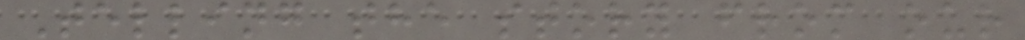Telling the story from our
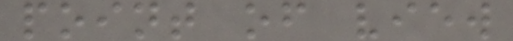point of view
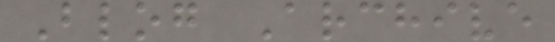Blog Archive
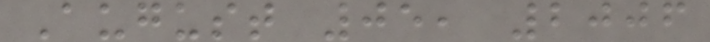August 05, 2006
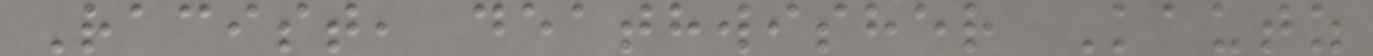Racist, deathwisher Kautz
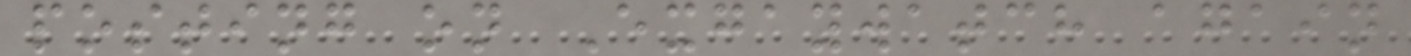posting on Exgaywatch again
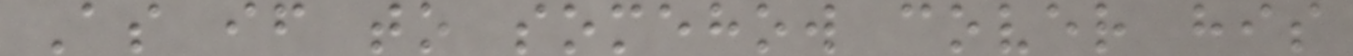As if to somehow cover his
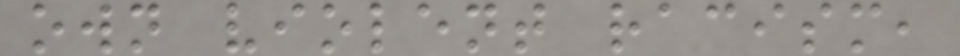own violent racism,
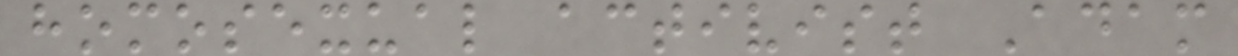homosexual activist Adam
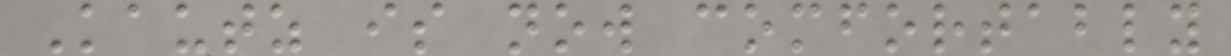Kautz is now comfortably
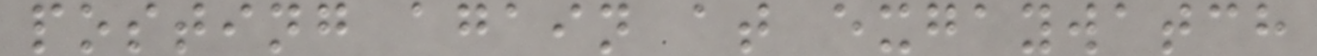posting again at exgaywatch
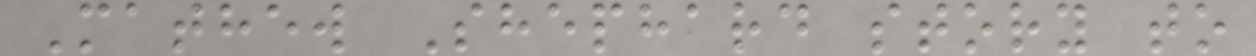Mathew Shephard story to
